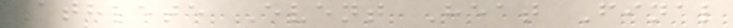Athlete Event Heat Final
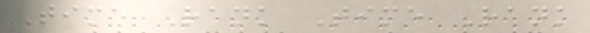Time Rank Time Rank
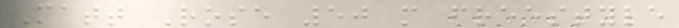Matt Rose 50 m freestyle
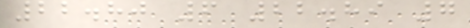22.80 6 22.89 7
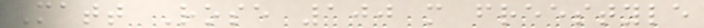Matt Rose 100 m freestyle
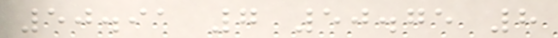50.91 7 50.75 8
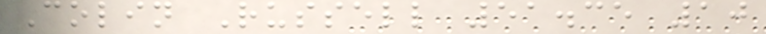Colin Russell 51.35 10
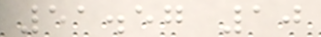51.57 10
